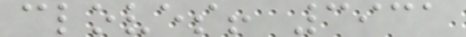cloves! 3931
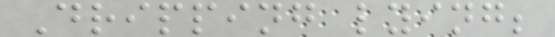Dripping lying;
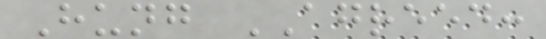Hung AGREED:
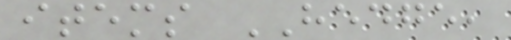items HEDGE,
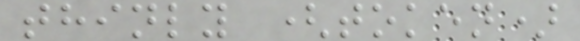thinly (token)
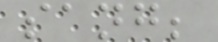sang;
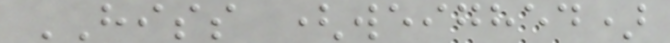HISS (weighed)
